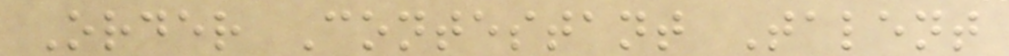Order Contestant Talent
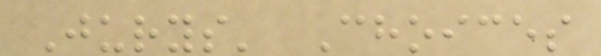Jurys' Choices
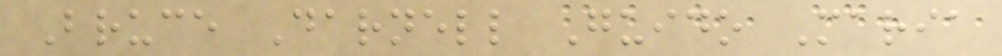Bruce Darnell Guido Maria
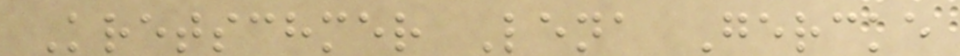Kretschmer Lena Gercke
